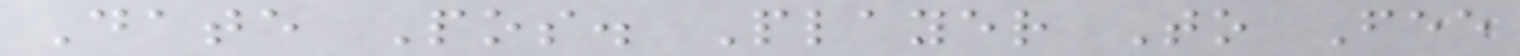Date Pos. Player To Fee
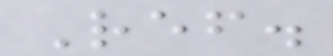Ref.
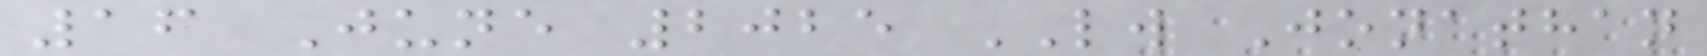16 June 2025 LW Jonathan
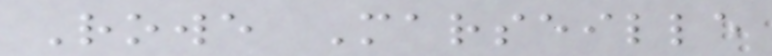Rowe Marseille
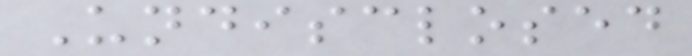Undisclosed
